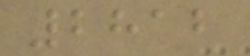2812
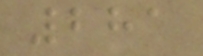281
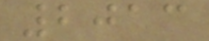2013
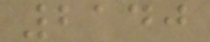2140
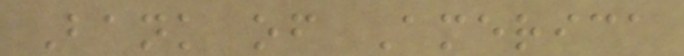Bank of America
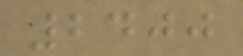2400
